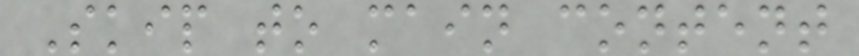Skip to main content
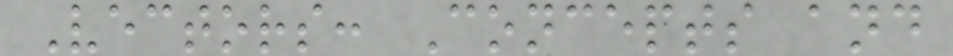Vectors: Concepts and
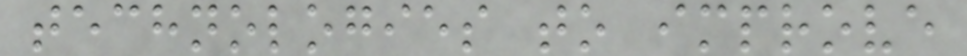technologies to improve
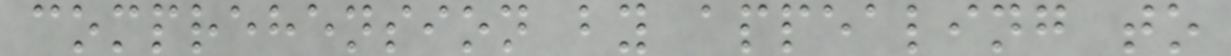comprehension by appealing to
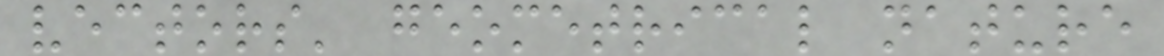vectors' geometrical nature
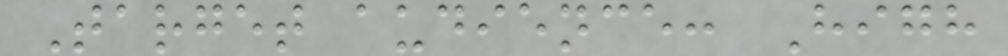Target audience: High
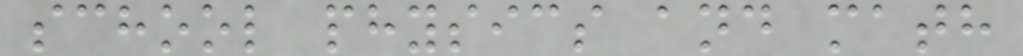school physics and math
